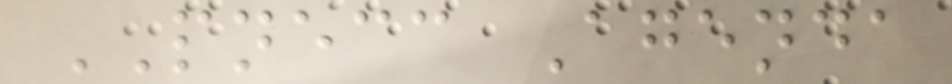PNECC Agenda
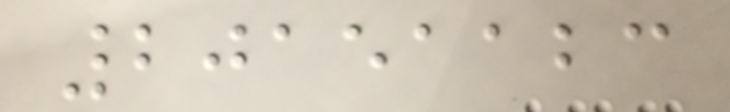20151123
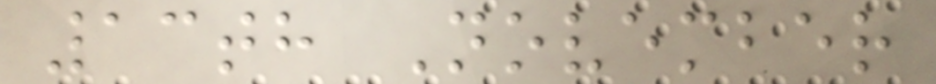13th November
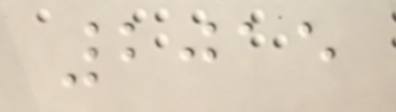2015
